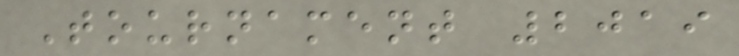Tournament 2019
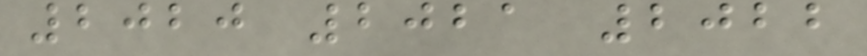2020 2021 2022
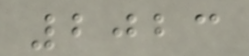2023
